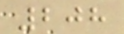208
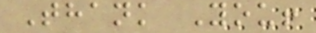Thank You!
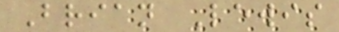Brian Lewis
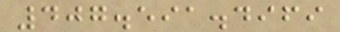407.591.4969
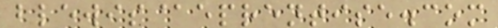blewis@eprentise.com
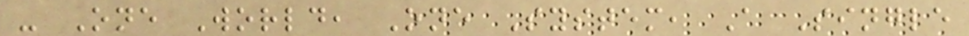- One World, One System, A Single
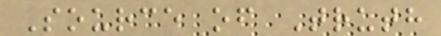Source of Truth
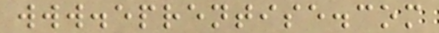www.eprentise.com
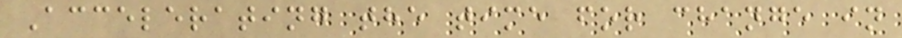Accelerating the time for change in
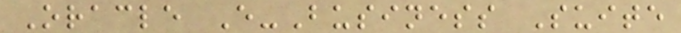Oracle E-Business Suite
